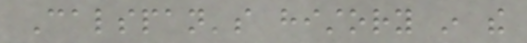Calspan's history in the
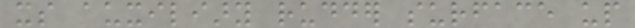its auxiliary rudder surface up
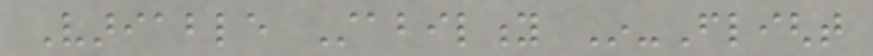Variable Stability In-Flight
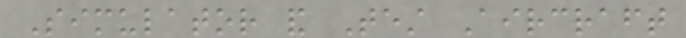Simulator and Test Aircraft
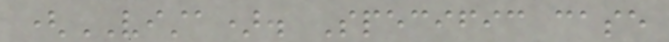(VISTA). Specific case
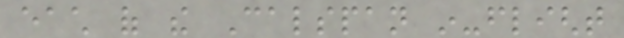each of the Calspan in-flight
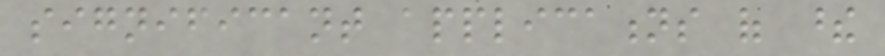significant applications of these
